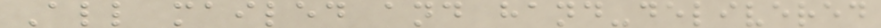All mailed and hand-delivered
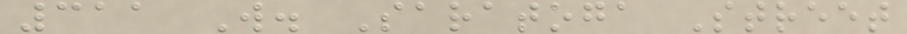311 W. Saratoga Street
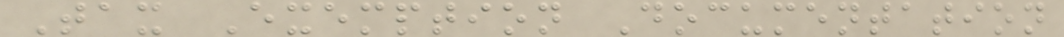Tax Exemption Documentation
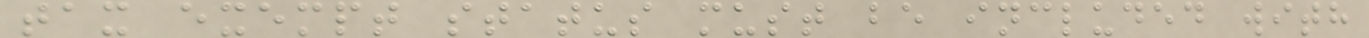tax exempt status must be included with
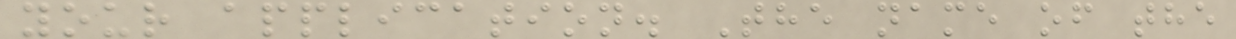your application. The name of the
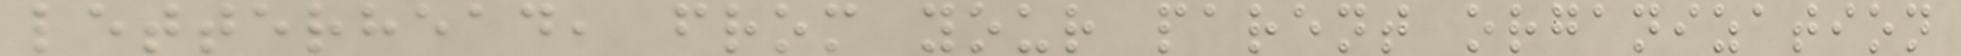letterhead, from your parent organization
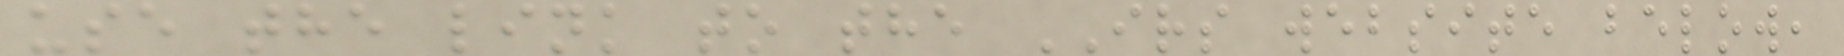use the link to the IRS website below,
